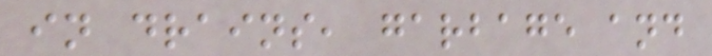in drains, garbage and
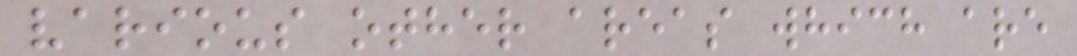various other areas which are
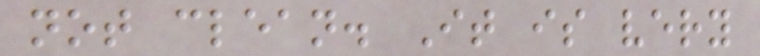not clean. It is very
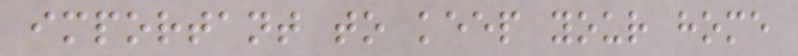important to keep your home
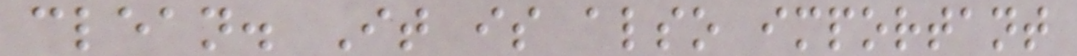clean. It is also important
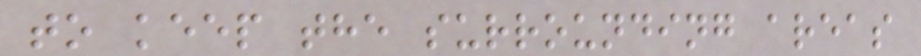to keep the surrounding areas
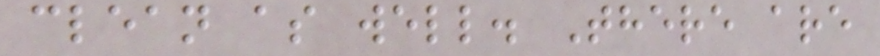clean as well. There are
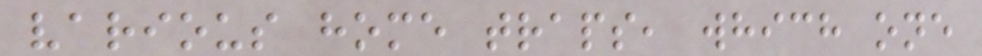various home traps, which one
